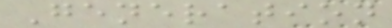Generation
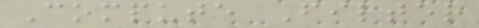Compute Filter
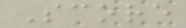Score
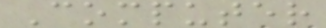Computer
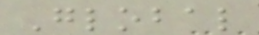Global
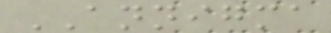ANNIGMA
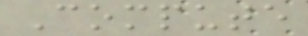Compute
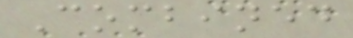Combined
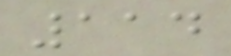114
